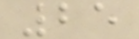25
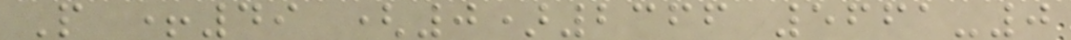P +49 (0)2366 5661-0
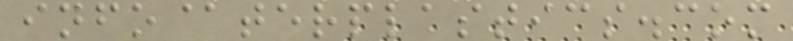info@terplastics.com
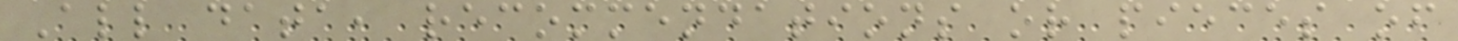All data, recommendations or pieces of
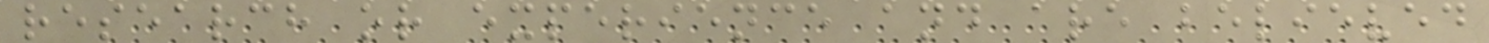research or experience and are believed
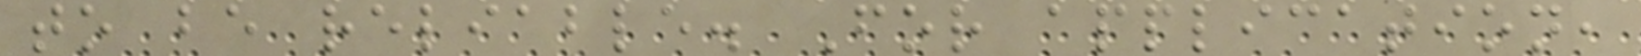to be reliable. For application,
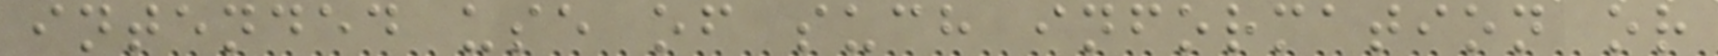intended use of such information or
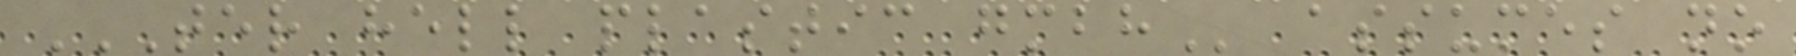TER HELL PLASTIC GMBH assumes no
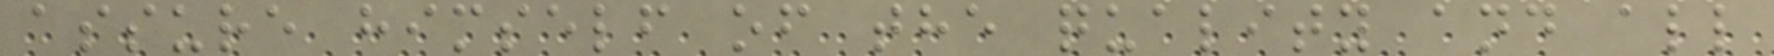assure himself of the quality and all
